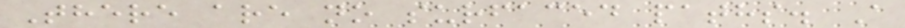There are no surfaced paths. A
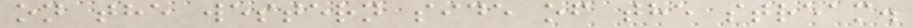on the western side of the stream.
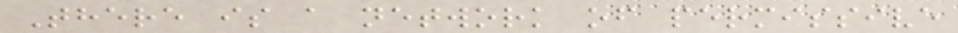There is a network of permissive
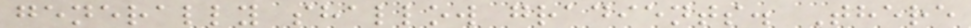generally shallow gradients. There
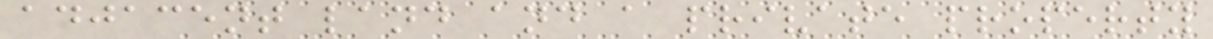adjacent land and a private property
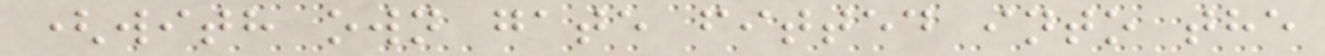(with own gate fitted into the
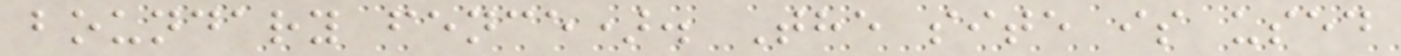boundary fence). The site is used
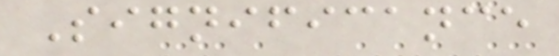Significance
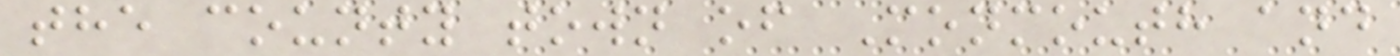the county town of Monmouth and
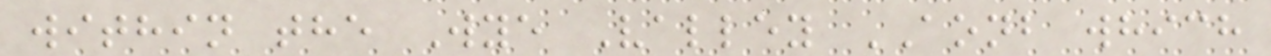within the Wye Valley AONB which
